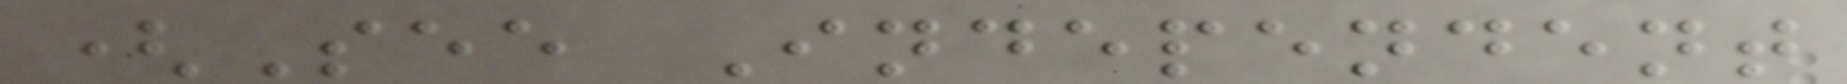(See Independent
